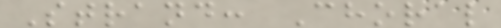Strand: Choral
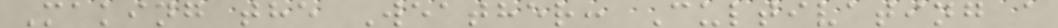Making the Weather: Cultivating a
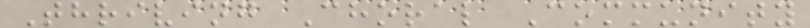Thriving Choral Community
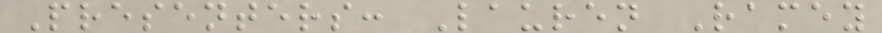Presenters: Lauren Ramey
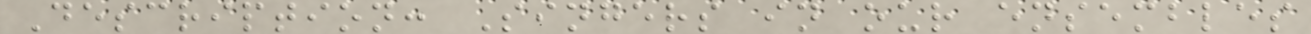Description: Singers in our ensembles
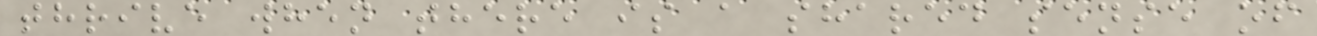thrive when there is a shared sense of
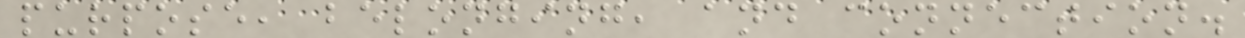purpose, belonging, and connection.
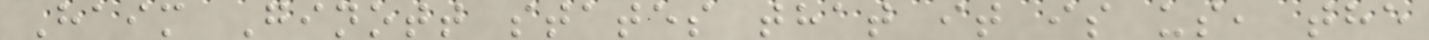Haim Ginott states that it is us, the
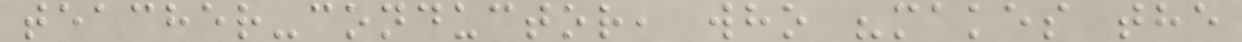teacher-conductor, who "makes the
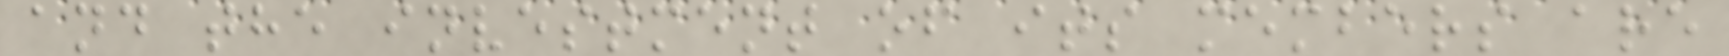and the investment of its members are
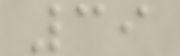39
